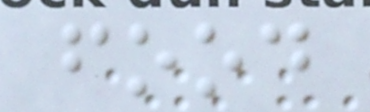food
